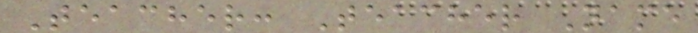Teacher: Teacher Name
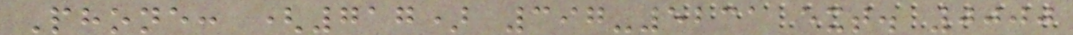Phone: (717) 397-5231 ext. 0000
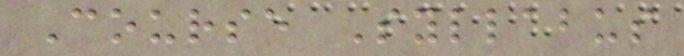Course Syllabus
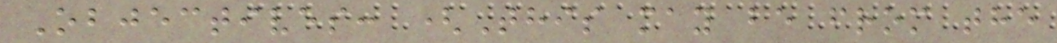Objectives: (This may be from the
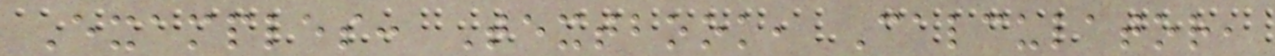Examples: Textbook, Calculator,
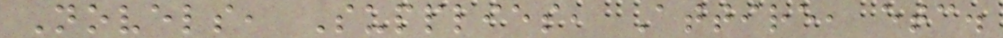Novels, Supplies, Attire, etc.
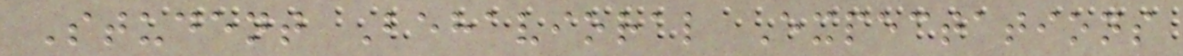Student Behavioral Expectations
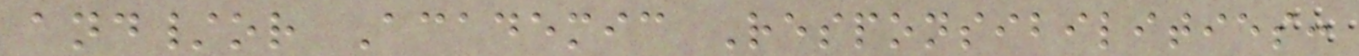and/or Academic Responsibilities:
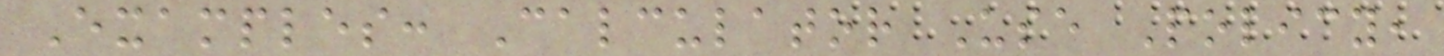Examples: Calculator Use Policy,
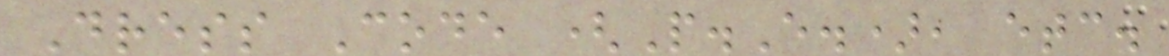Dress Code (P.E.), etc.
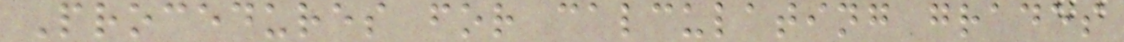Procedures for calculating grades
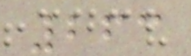263
